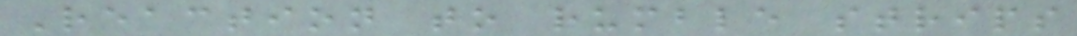Reaction to rumble strips
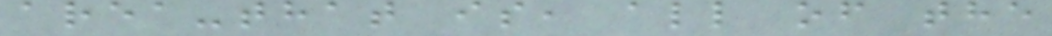area-that is, all of the
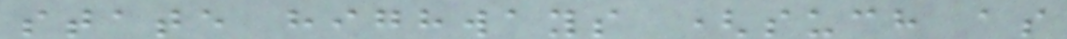state highways (such as
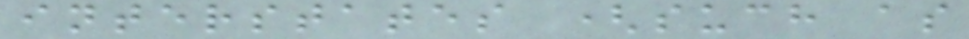interstates (such as
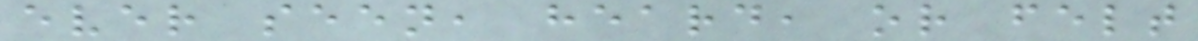ever seen, heard, or felt
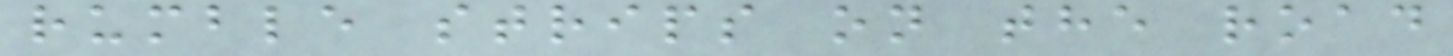rumble strips on the road
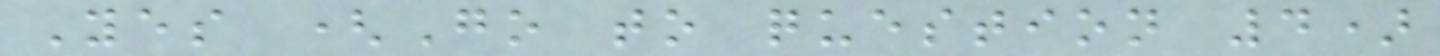Yes (Go to question 4)
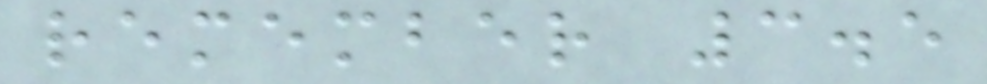remember 3.5
